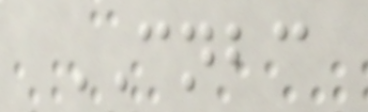CNBC
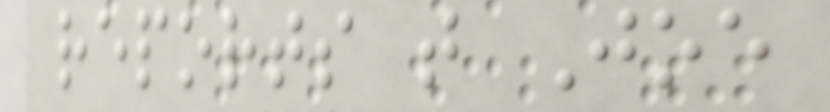reports that Joe
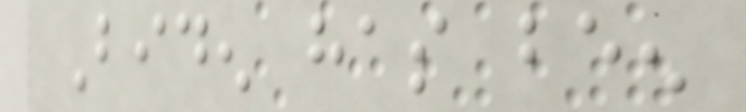Biden has been
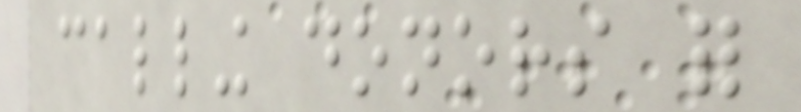calling donors for
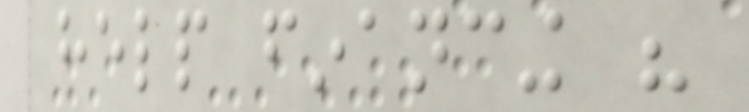help financing his
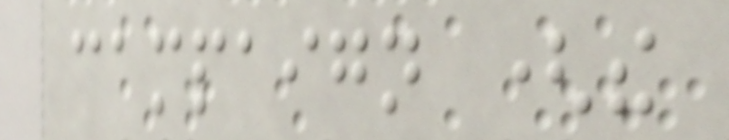campaign (the
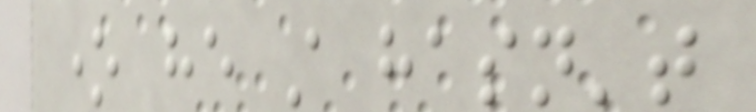one he still hasn't
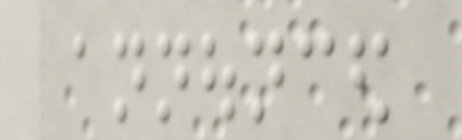announced
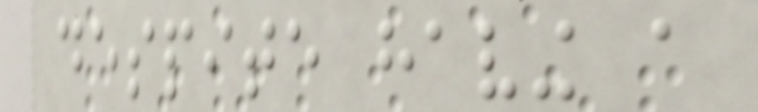despite having a
